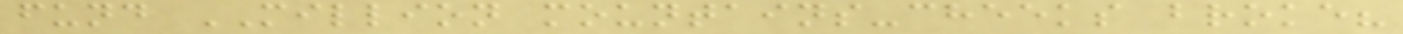fund MILLION mountains-cheeks broke?
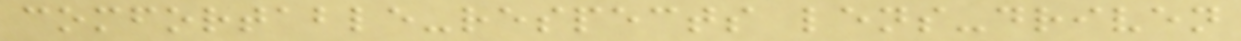comfortable-respects lens-driven
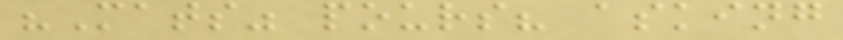"Mats" pours? asking
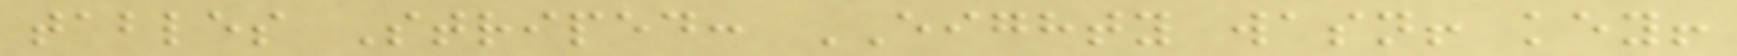tables Striped: EIGHTY wasn! key!
